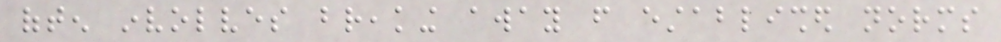often involves breaking away from established norms
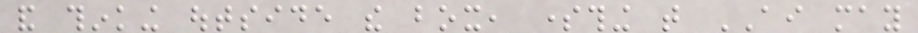and thinking outside the box, something that AI may
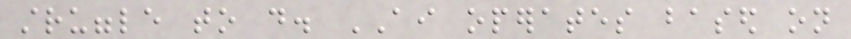struggle to do. AI operates based on
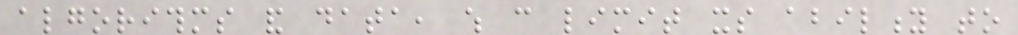algorithms and data, which can limit its ability to
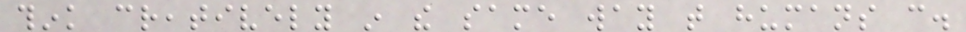think creatively in the same way that humans can.
